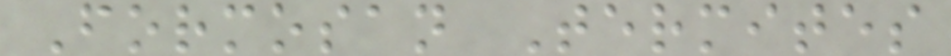Formosan Termites
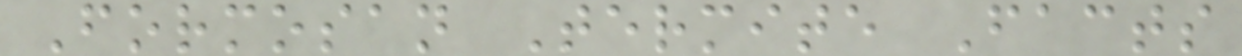Formosan Termite Facts
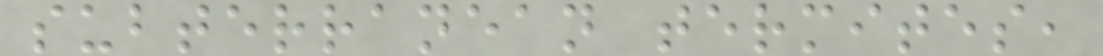subterranean termites,
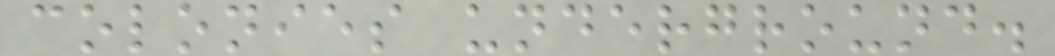colonies underground.
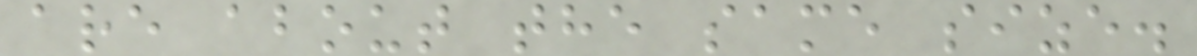are about the same size.
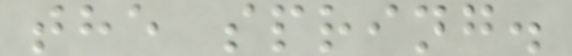the spring.
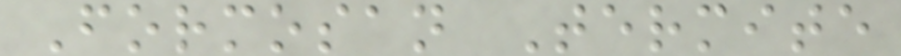Formosan Termite
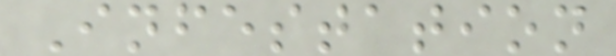Infestation
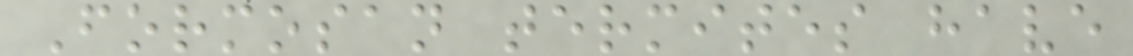Formosan termites have
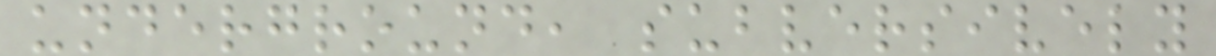underground, subversively
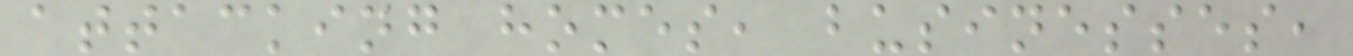attacking homes, businesses,
